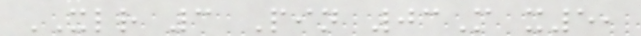XLR 3 Pin 03M x5,
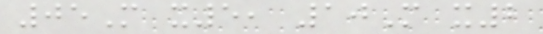05M x5, 10M x2
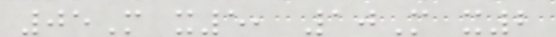05M x5, 10M x2
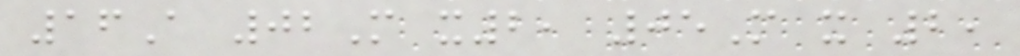16A 02M x2, 05M x 2,
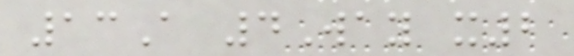13A 4Way x2
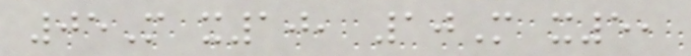05M x10, 10M x5,
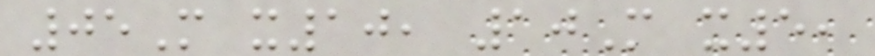05M x10, 10M x5,
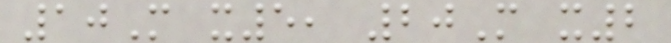10M x5, 20M x2
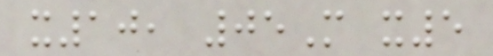x10, 05M x5
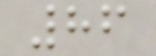86
